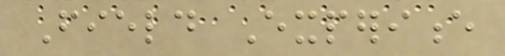Field Experience
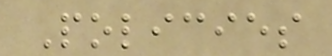Policies
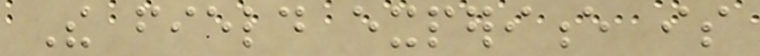The field experience is
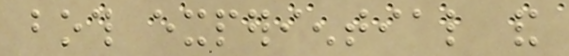both experiential and
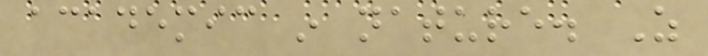academic in nature. As
